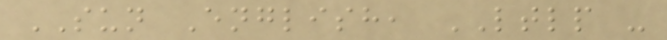SUN English, LTLP -
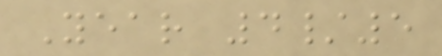Year 4/5
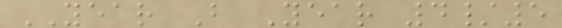YEAR B Year 4/5
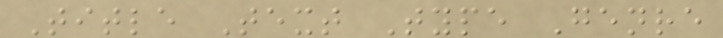Title Text Type Genre
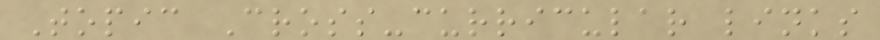Topic Cross-curricular links
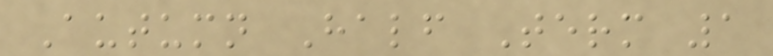Autumn Half Term 1
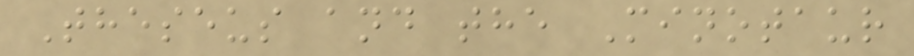Theseus and the Minotaur
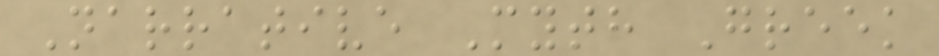Narrative Myth Greek
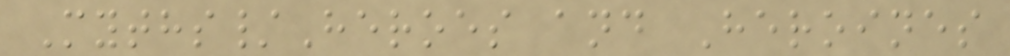Myths/Heroes and Heroines
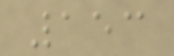153
